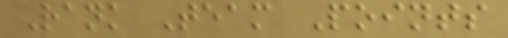Rank Team Points
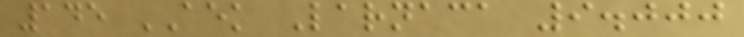145 AEK Larnaca 9.000
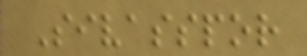Sivasspor
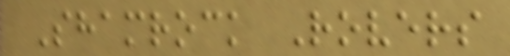Shamrock Rovers
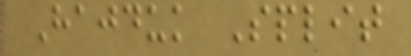Hajduk Split
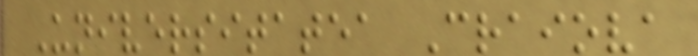Universitatea Craiova
